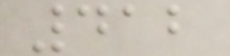412
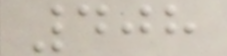408
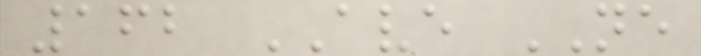162 AVE NE
